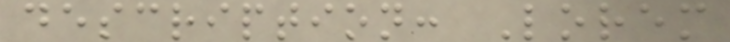description: Lorem
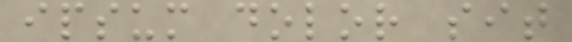ipsum dolor sit
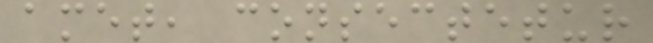amet, consectetur
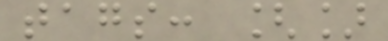tags: []
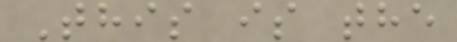This is the
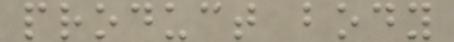product body
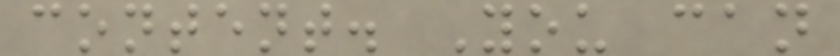content. You can
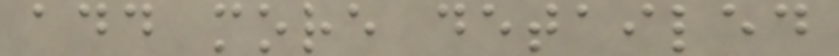add more detailed
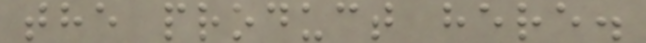the product here.
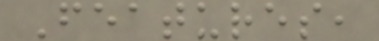Features,
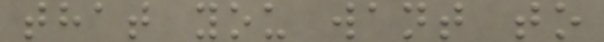that you want to
